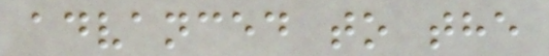advanced to the
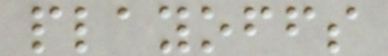playoffs
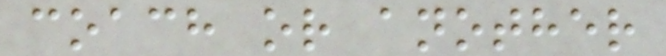coach or another
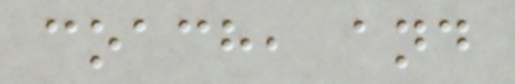coach, and
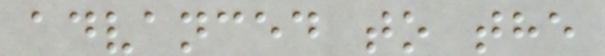advanced to the
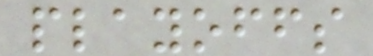playoffs
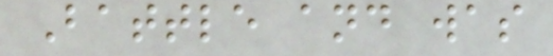Battle and was
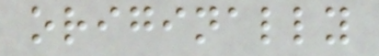originally
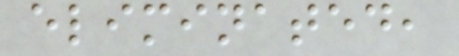eliminated,
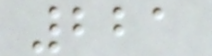221
